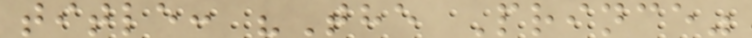title: "The Prince"
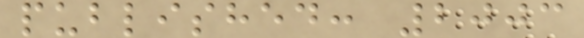published: 2003
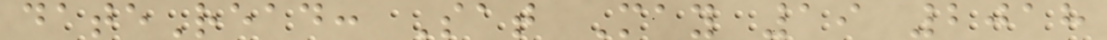dateRead: Sat May 19 2018
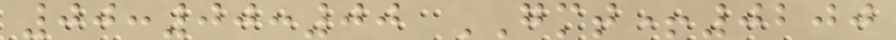00:00:00 GMT+0200
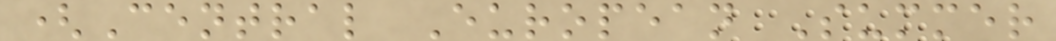(Central European Summer
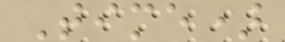Time)
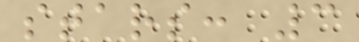stars: 3
